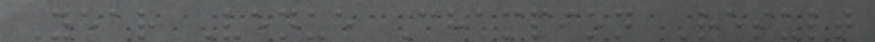Year Venue Champion Result
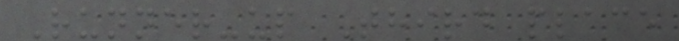Runner-up Third place
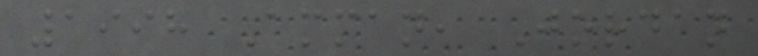1998 Amman, Jordan
